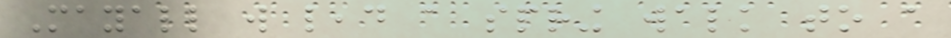Mayall will lead a spring walk to a
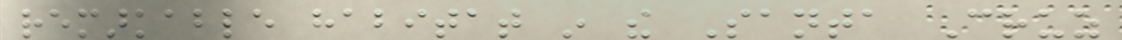remarkable habitat in the Santa Cruz
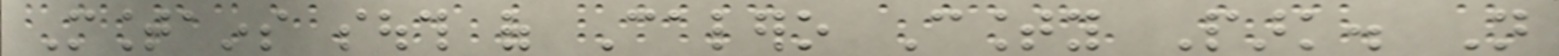Mountains south of Calero County Park. Not
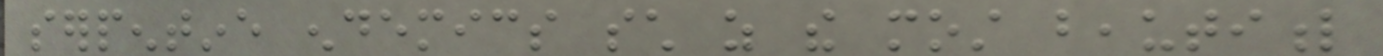serpentine endemics such as the most beautiful
